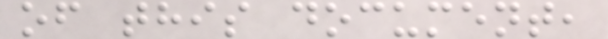of this document,
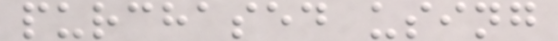purchased using
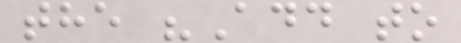the "Add to
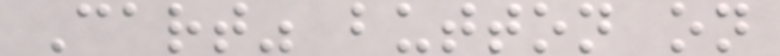Cart" button on
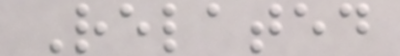Related
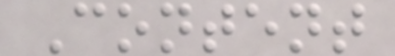Content
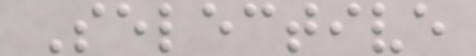Selective
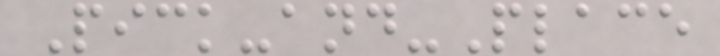Pick-and-Place
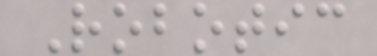Robotic
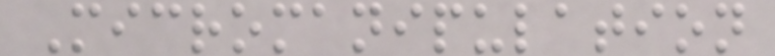Micromanipulation
